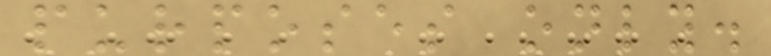purposes only.
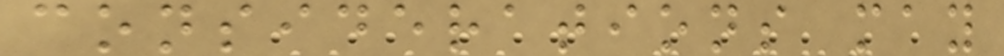considerations may
